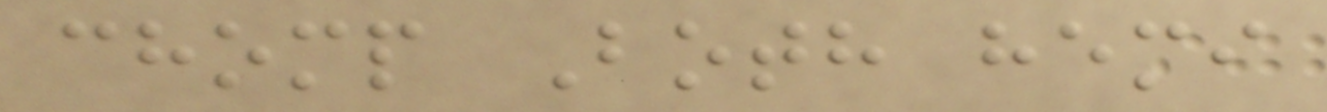chomp Both hemi
